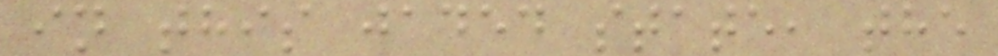in this jaded state, the
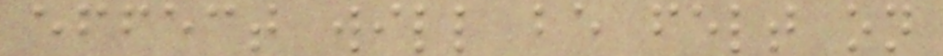effect will be felt on
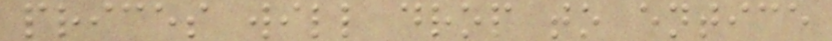prices will drop to entice
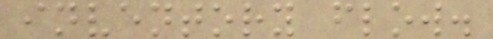inventory flow.
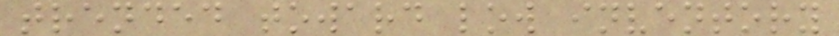trended toward low inventory
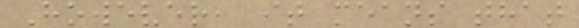However, it means that
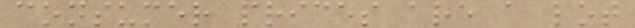consumer prices are a lot
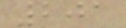201
